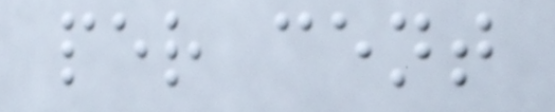per cent
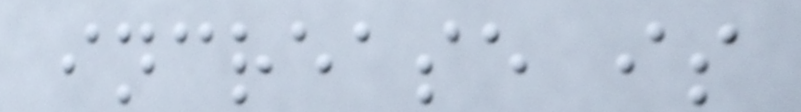increase is
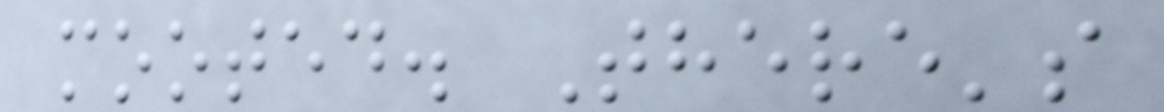mooted. There's
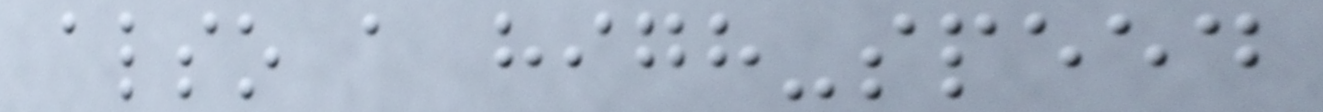also a high-speed
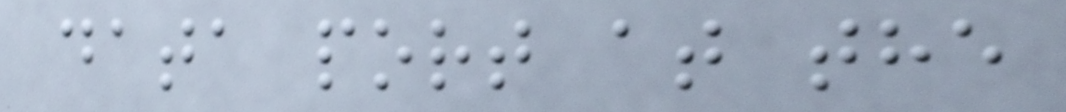data port at the
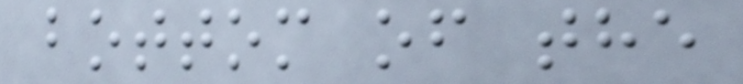bottom of the
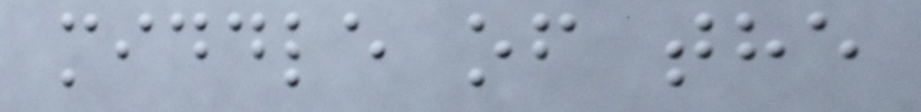middle of the
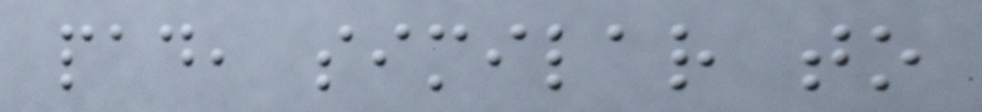pad, similar to
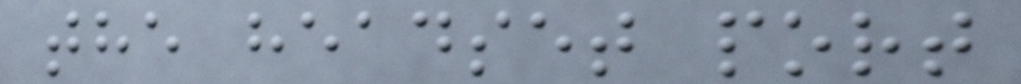the headset port
